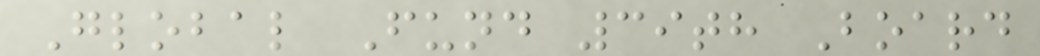Global Fund 39th Board
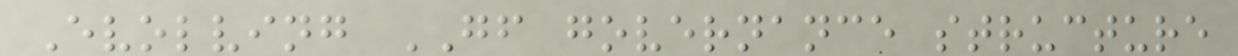Evolving GF governance structure
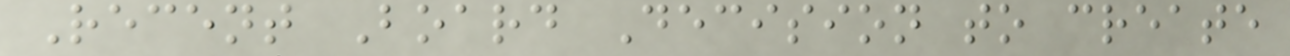Recent Board Decision to create
